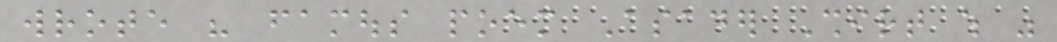wrote his famous poem Asader Shirt which was
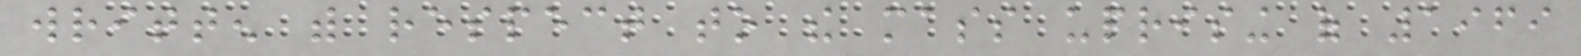written with respect to the mass uprising of 1969
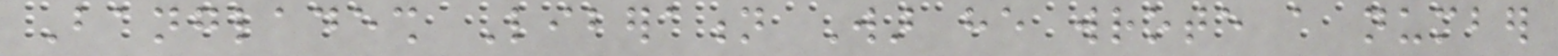Bangladesh Liberation War he wrote a number
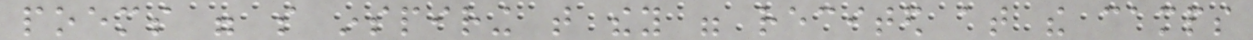poems were so inspiring that they were recited at the camps
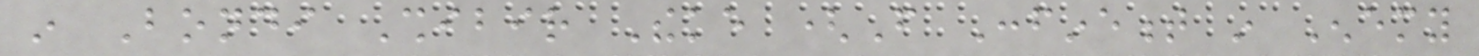in Bondi Shibir Theke (From Confinement in Enemy
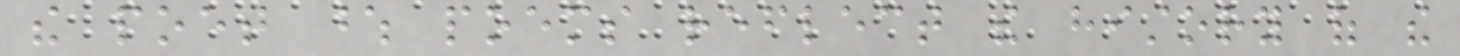the poet whose poems reflect the history of the
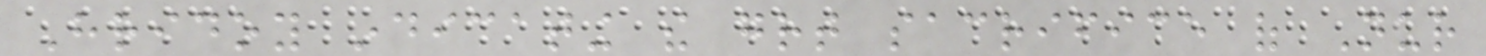Hridoy indicating the great sacrifice of Nur
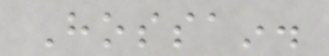Hossain.
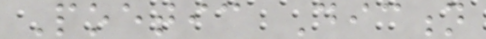Poetic Diction
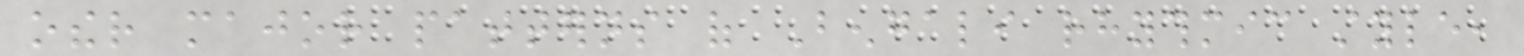other major patterns of Bengali rhythmic style,
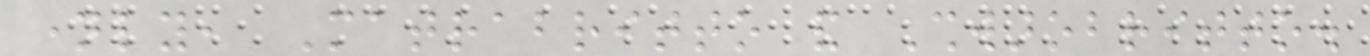namely, Matrabritto and Shwarobritto.
